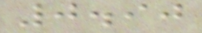0.90
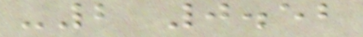-2 0.52
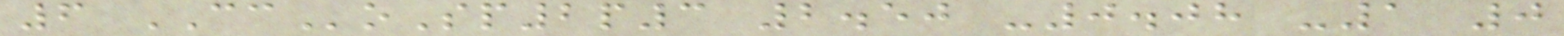6 CCoSp2p3 2.50 -0.08 -1 0
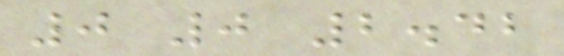0 0 2.42
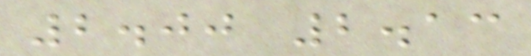2.00 2.13
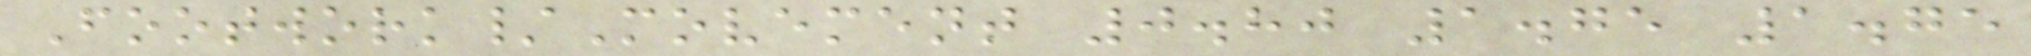Footwork/Movement 0.80 1.75 1.75
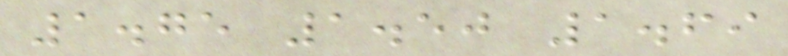1.75 1.50 1.69
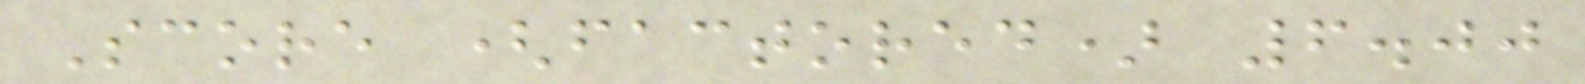Score (factored) 6.00
